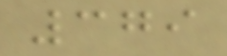379
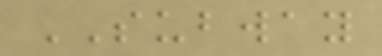SUBWAY
